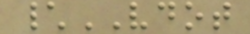\VDOT
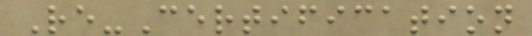Re-Certification
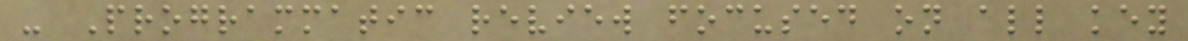- Programmatic review focused on all key
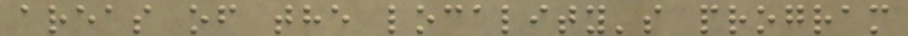areas of the locality's program
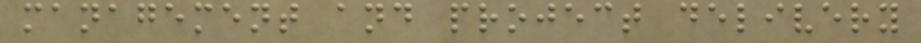management and project delivery
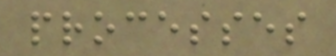processes
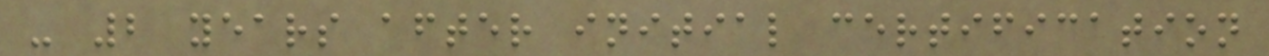- 2 years after initial certification
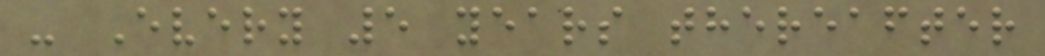- Every 5 years thereafter
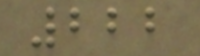222
